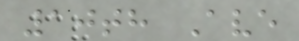10th Ave
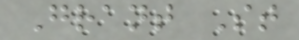Grant St
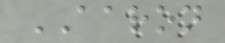AARON
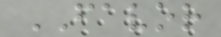FAVOR
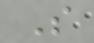S
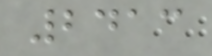2413
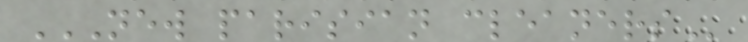NEW PARISIAN CLEANERS
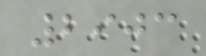2903
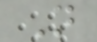N
